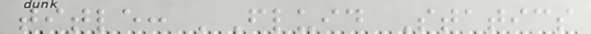title: 'Fluid Statics
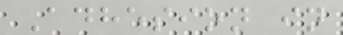Adhesion in
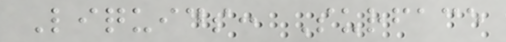Liquids: Surface
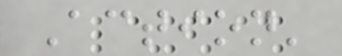Action'
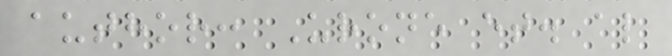author: Urone et. al
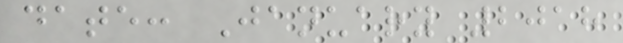date: January 2018
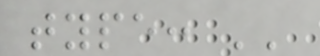type: ''
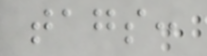tags:
